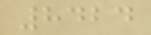8424
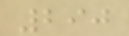290
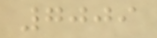7009
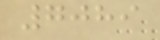7089
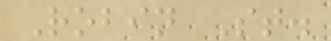Robin St.
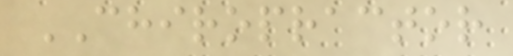CHIROPRACTOR
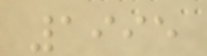1995
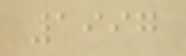1997
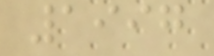1997
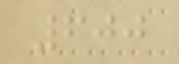600
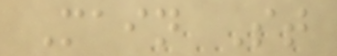Main St
